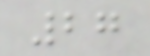27
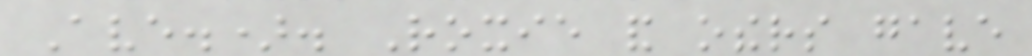Ave.). Roxie and others gave
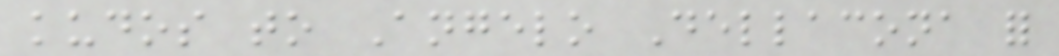kudos to Angelo Dellacona for
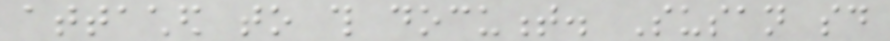attached to this document. Susan said
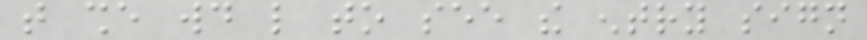that she would like to see the entry sign
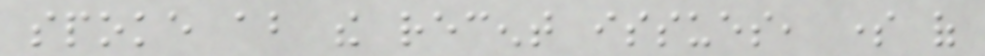spoke about the recent issues, some of
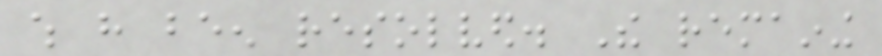which have been resolved. The remaining
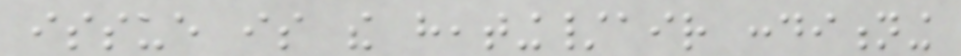issue is the heating/air conditioning
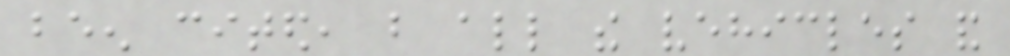been cited, but all the vehicles and
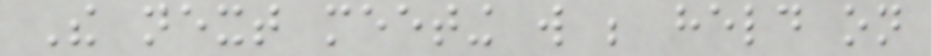The next meeting will be held on
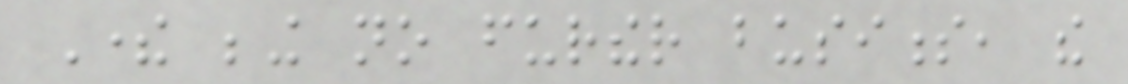There being no further business, the
